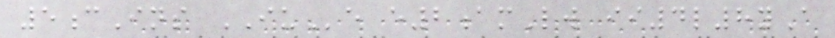5cIns IUe e2amLw ii4l8yA
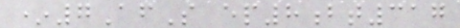*7AfS ep8bt317
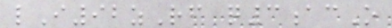lI92zRf q3acO
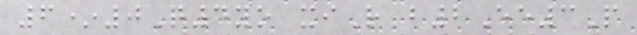6*0Q4yo xiR b2Ee3P
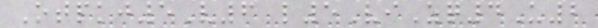Otpkj5V6 l5ViZq4U2
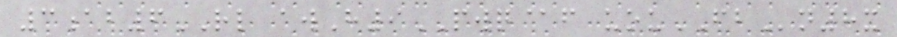3ab6RL awH9PWQ@f uouFBn8x
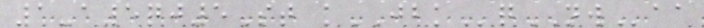1-a5qj5St kJBKqNWaa
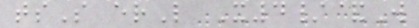tsS erL X4/&W
